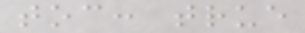toc: true
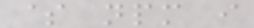$ npm i
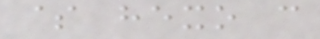$ hexo c
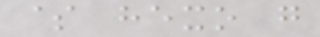$ hexo g
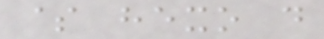$ hexo d
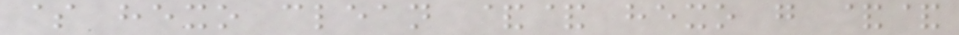$ hexo clean && hexo g &&
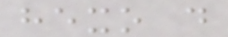hexo d
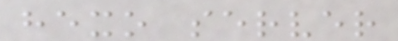hexo server
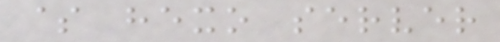$ hexo server
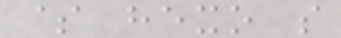$ hexo s
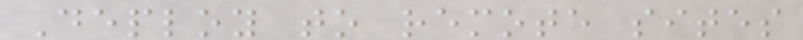Deploy to remote sites
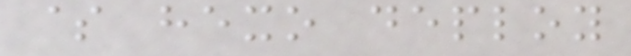$ hexo deploy
